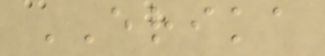ERIKA
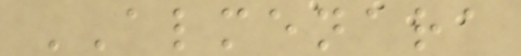ALMENARA
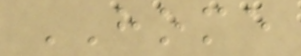HOME
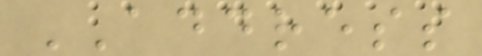ADDRESS
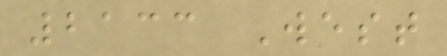2133 West
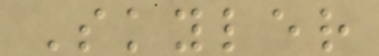Skyler
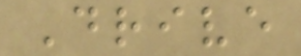Drive
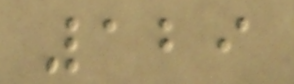129
